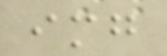img
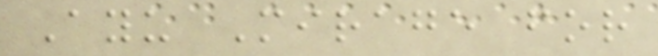Ayu Mirage for
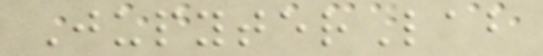JupyterLab
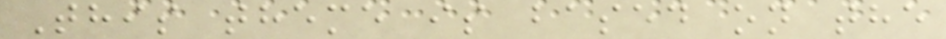This theme is based on the
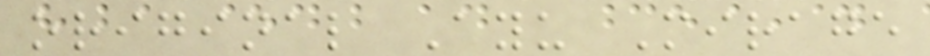original Ayu Mirage
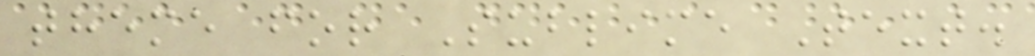theme for Sublime Text.
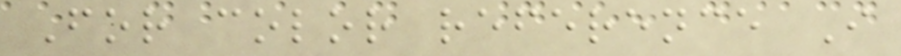For color reference I
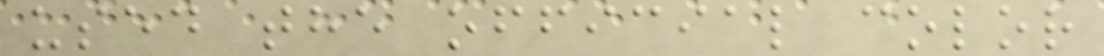used the official color
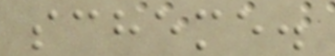scheme.
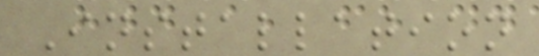Installation
